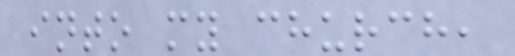into my church,
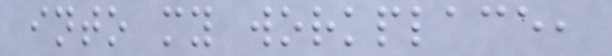into my workplace,
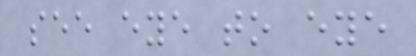see eye to eye
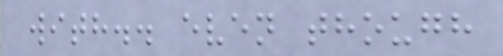with.. even though
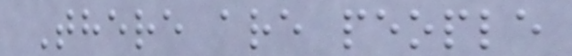There are people
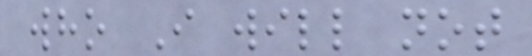who I will not
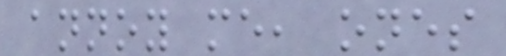annoy me, ones
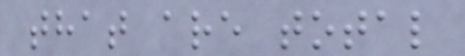that are total
